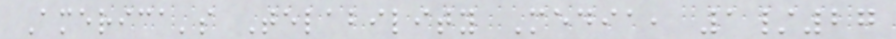America's Telability Media, 1/27
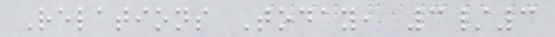Relations Today, 3/3
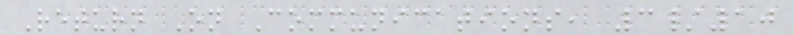Return On Communications, 3/10
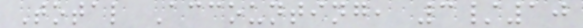Total Accounting, 3/10
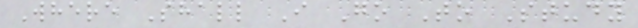Where Shall I Go To Study
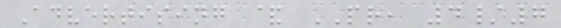Advertising & PR, 4/7
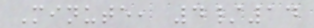Minute, 4/14
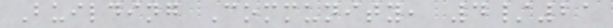Building Community, 4/21
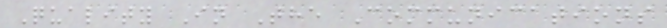Quality In The Communications
